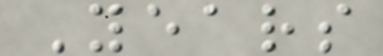Years
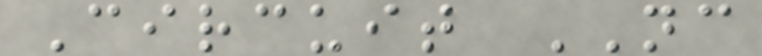Circuit NC
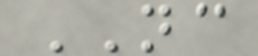NC
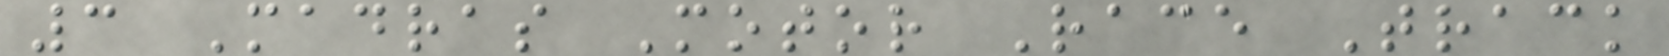3 Madras Motor Race Track
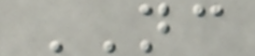NC
